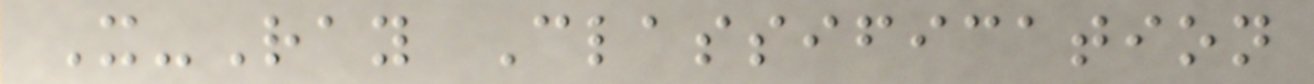X-Ray Classification
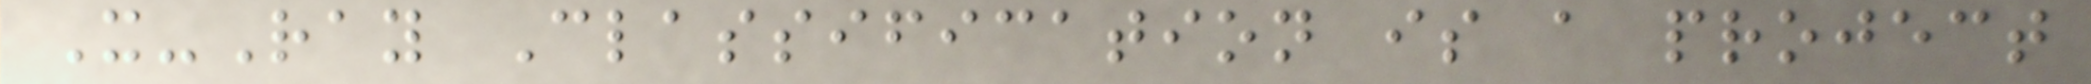X-Ray Classification is a project
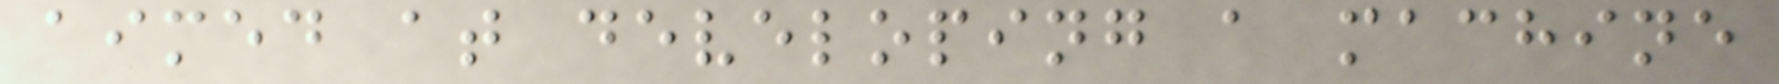aimed at developing a machine
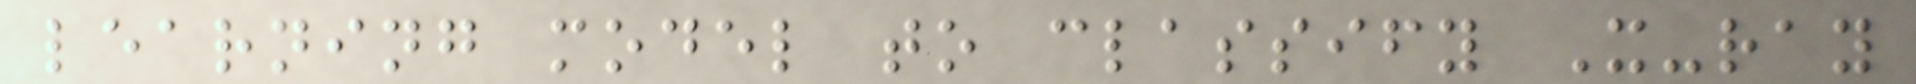learning model to classify X-ray
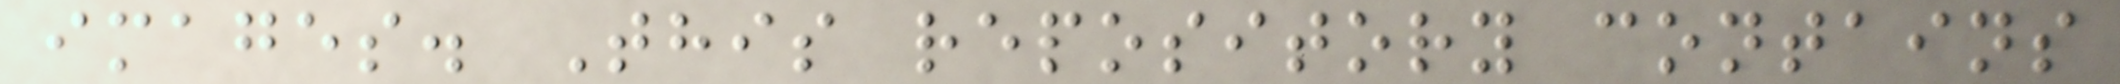images. This repository contains
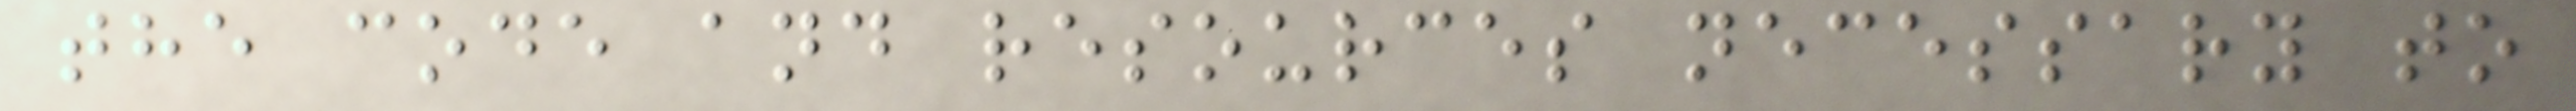the code and resources necessary to
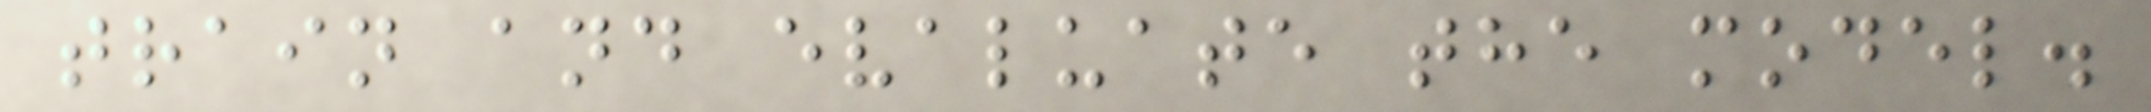train and evaluate the model.
